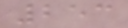253
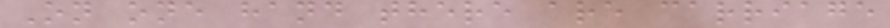On one hand there are carriage
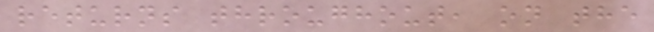returns throughout, on the
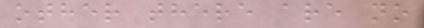other there are no
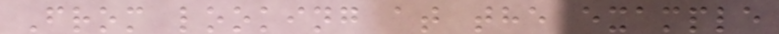From looking at the example
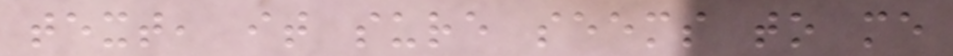text, it sure seems to me
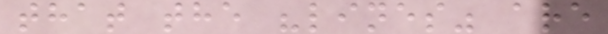that the "lines" are
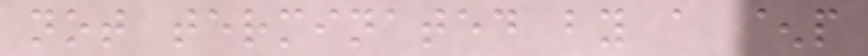not terminated by a ^p
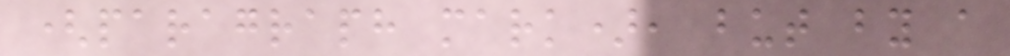(paragraph mark), but by a
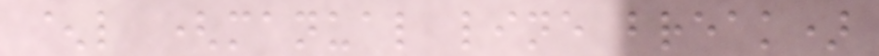^l (manual line break)
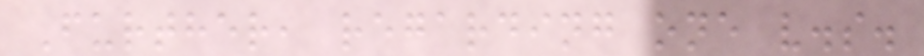Further, regarding one v.s.
